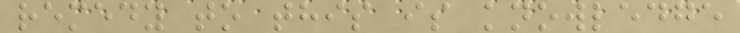remedy to this is knowledge
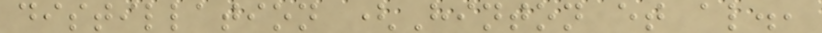distillation (Hinton et al.,
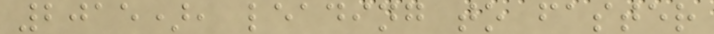2015), leading to faster
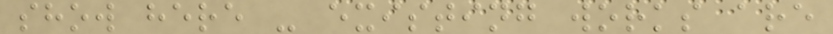show here - existing works are
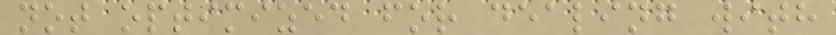not optimized for dealing with
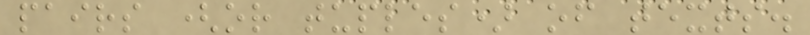pairs (or tuples) of texts.
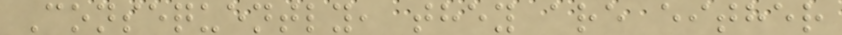Consequently, they are either
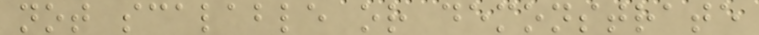not scalable or demonstrate
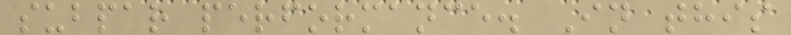subpar performance. In this
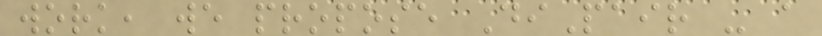work, we propose DiPair - a
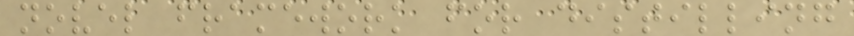novel framework for distilling
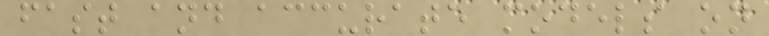fast and accurate models on
